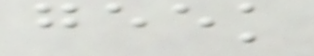geek
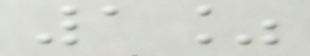1%
